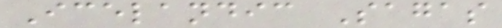Icelandic Sagas
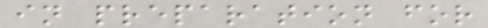in preparation for
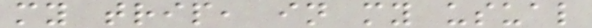my trip, in my usual
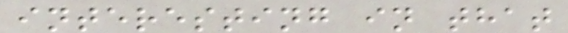interesting in that
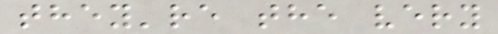they're the very
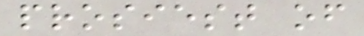prosiest of
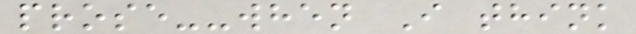prose--when I think
